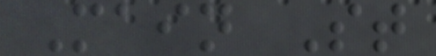Main St
